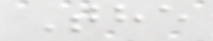The
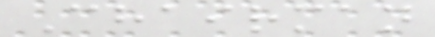Chairman
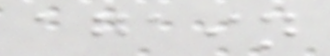again
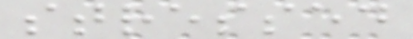stressed
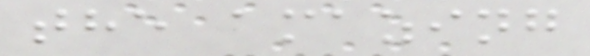the amazing
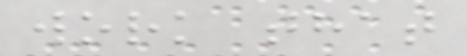work that
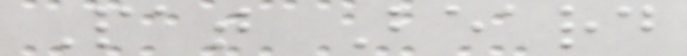Pat Beard
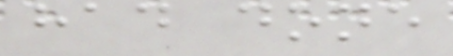had done
